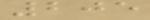205
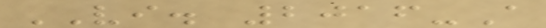VI. 2016-A
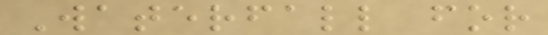Waterfall for
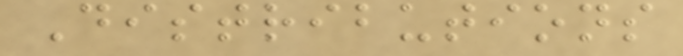Distributions
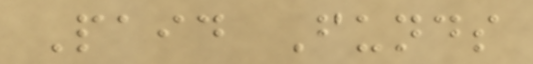Paid Funds
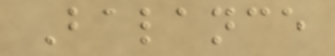Balance
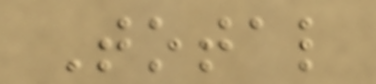Total
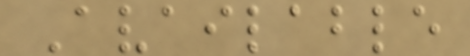Available
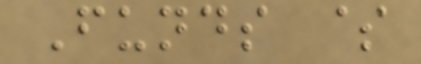Funds $
